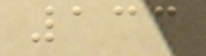133
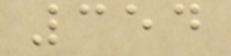354
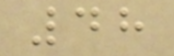48
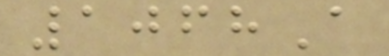1068A
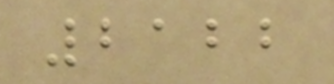2122
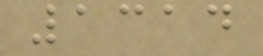1314
